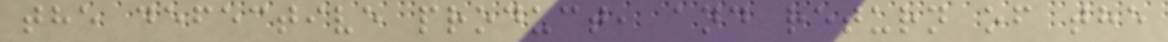the defective product, and return of the
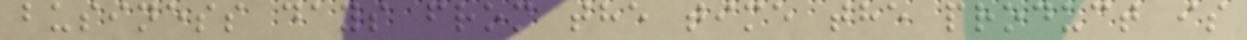business days from the time the product is
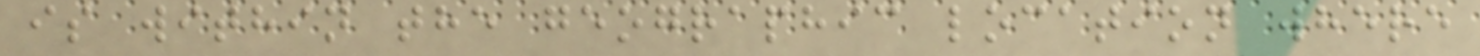is within the geographic location where
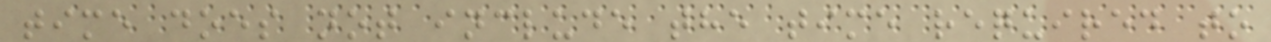time does not include the time required to
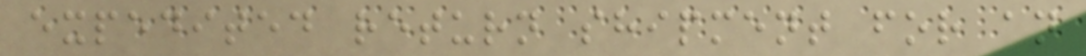expedited return shipment for an
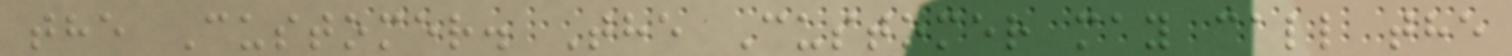the Customer. The Customer may call the
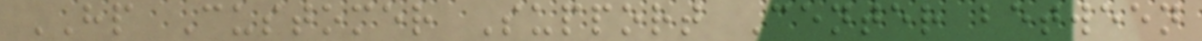HP Customer Support Center between
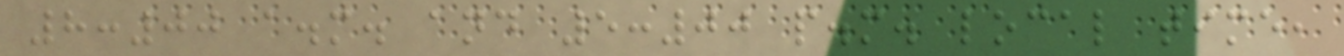8:00 a.m. and 5:00 p.m. local time,
